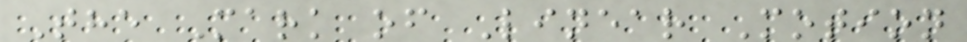The Mark of Linear Motion
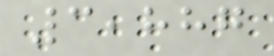3,887
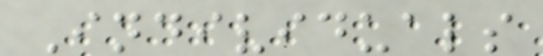Individuals
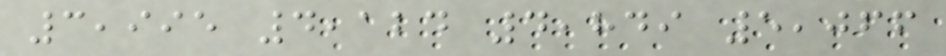3,995 4,124 4,849 5,066
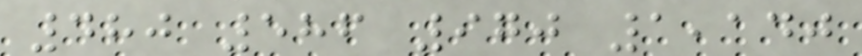480 586 970 1,140
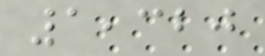1,320
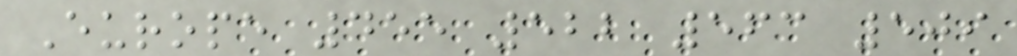Europe 455 522 563 509
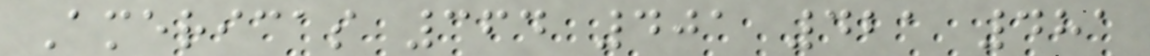Americas 364 401 421 481
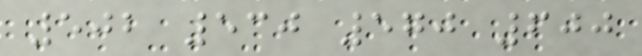502 530 570 600
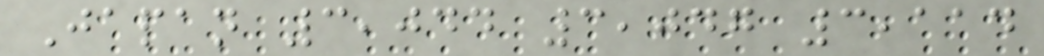Japan 3,044 3,047 3,114
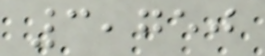3,750
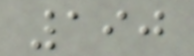190
